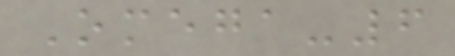Omega-6
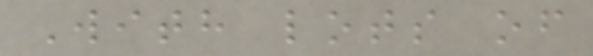With lots of
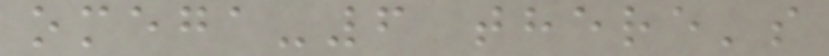omega-6 there's
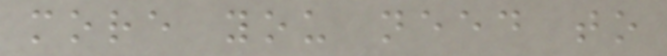more you need to
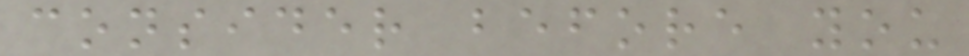consider before you
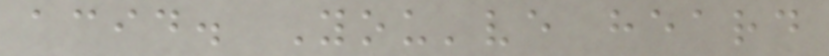acid. You've heard
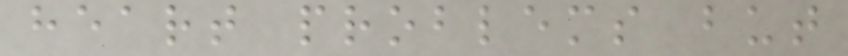heart problems but
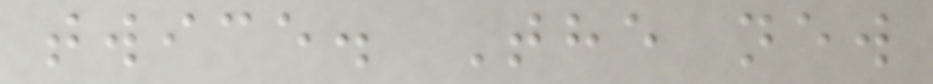twice. The new
